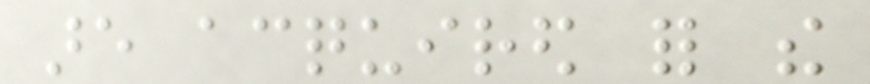are acquired for the
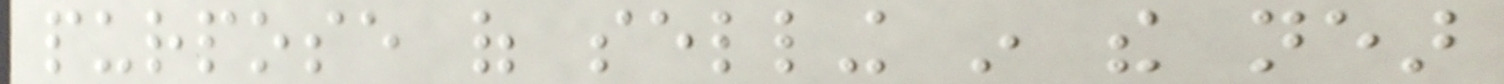purpose of selling in the near
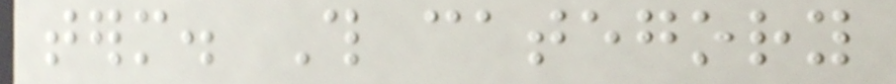term. This category
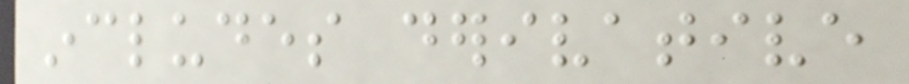includes derivative
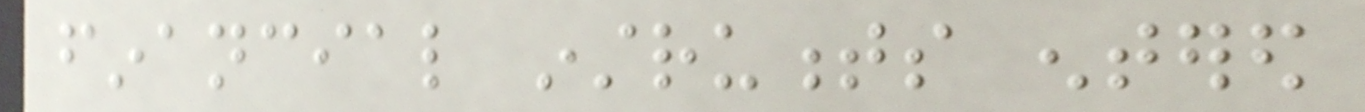financial instruments entered
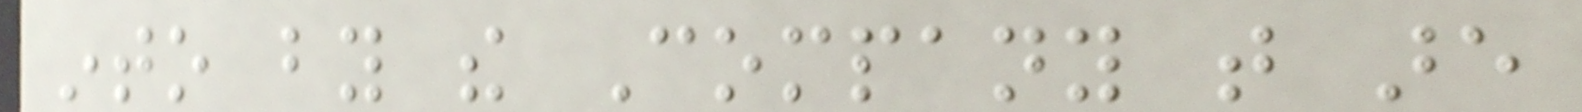into by the Company that are
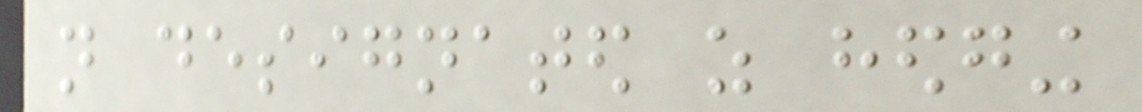not designated as hedging
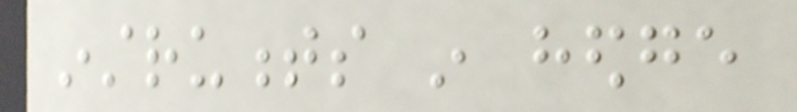instruments in hedge
